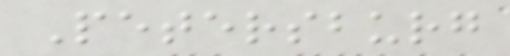Petersburg
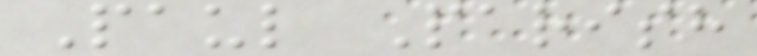Paul Parish
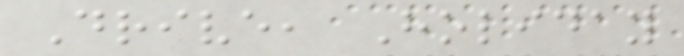Drive, Holiday
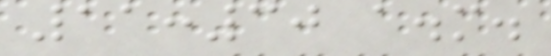11:30 a.m.
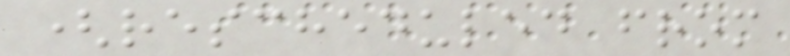(rescheduled from
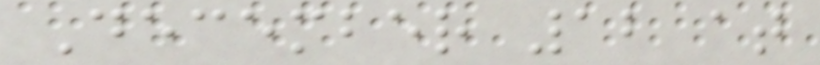December 12 at
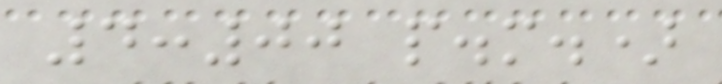4:00 p.m.)
